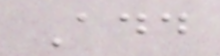Add
